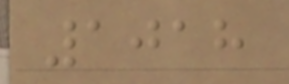1018
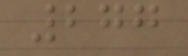277
